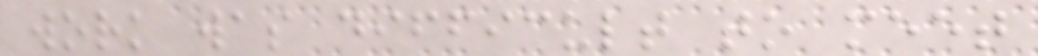work was difficult to meet
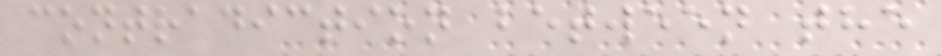contradiction between the
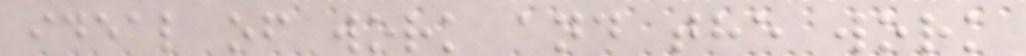ideal of work and the work
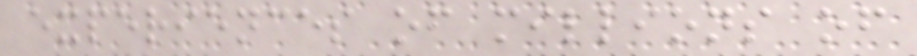experiences of millions of
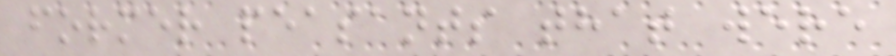former peasants that were
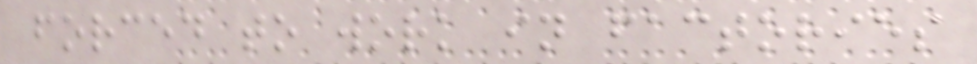forced to work in factories
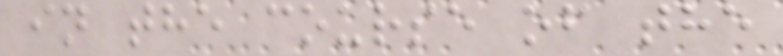in the course of the
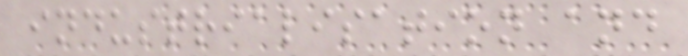industrialisation and
